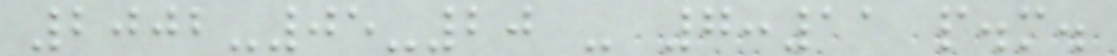2002-05-20 - 7:11 p.m.
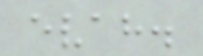evah.
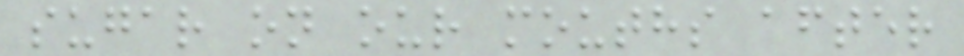sugar on our mouths after
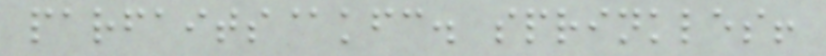parfaits@kfc. sprinkles!
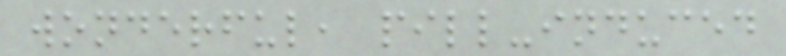wonderful, pill-induced
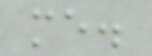me.
